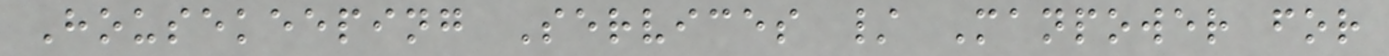Housekeeping Services / Manpower for
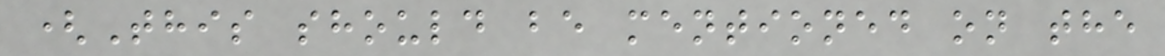(This should be mentioned on the
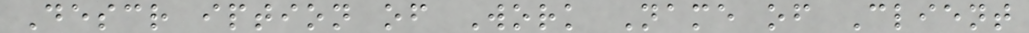Descr iption of Work Name of Client
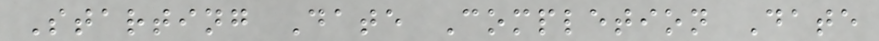Starting Date Completion Date
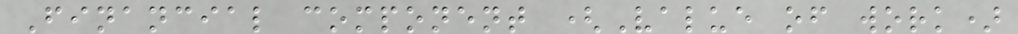Financial component (Value of work)
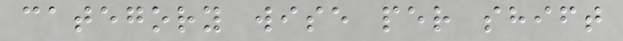category wise per shift
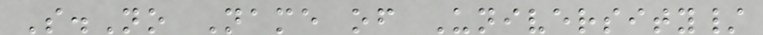S.No Name of University/
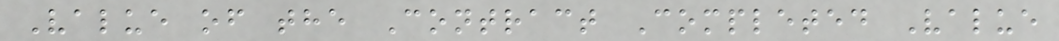Value of the Contract Completed Value
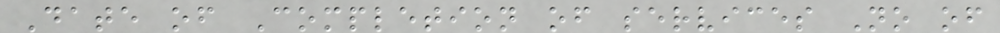Date of Completion of services No of
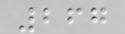267
